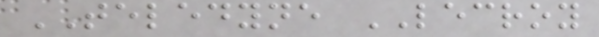TELEDYNE LECROY
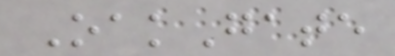OakGate
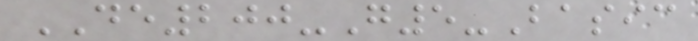DE200-G5-Basic
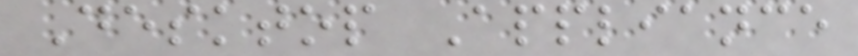Desktop Appliance
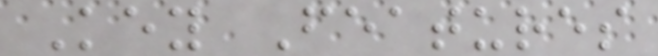Key Features
